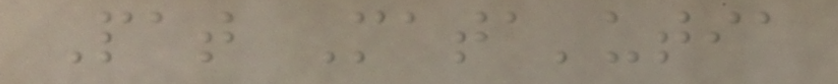Pat Mata'utia
